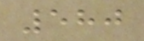580
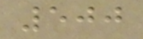500
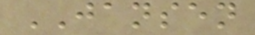JANSEN
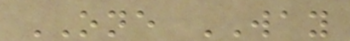ONE WAY
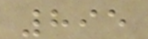895
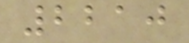2210
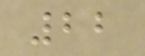22
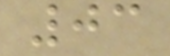03
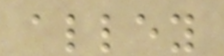alley
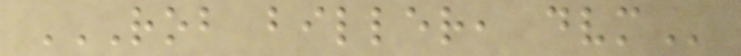ROB BILLER, DVM
